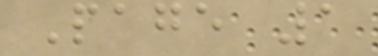Page 1
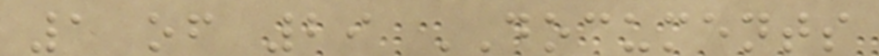1 of 29 DOCUMENTS
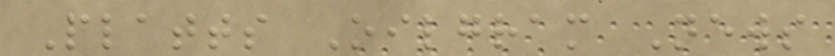Platts Oilgram News
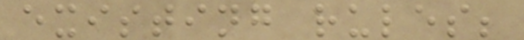existing rules;
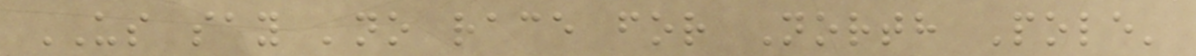US say 'no race for North Pole'
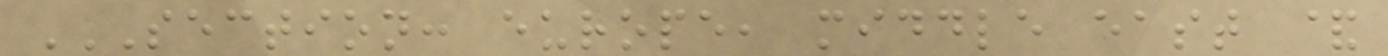SECTION: EUROPE, MIDDLE EAST &
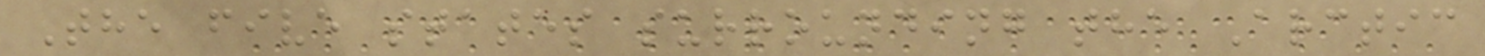The five states surrounding the Arctic
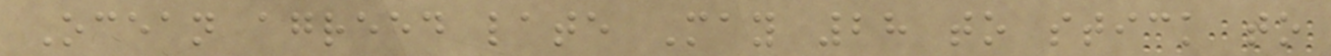Ocean agreed late May 28 to stick to
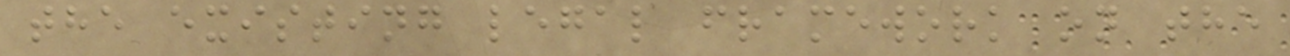the existing legal framework on the
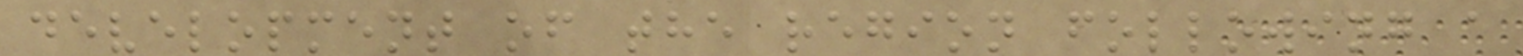development of the region following a
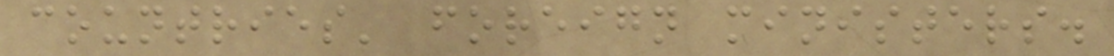countries' foreign ministers.
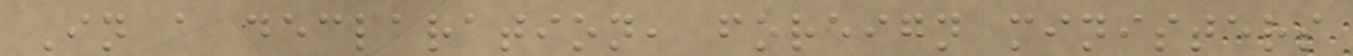In a declaration, foreign ministers
